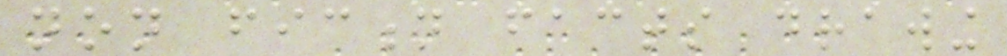non fiction facts drawing
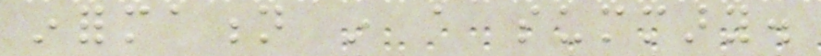information in a summary.
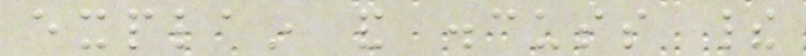explain and discuss their
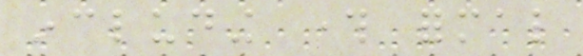including through formal
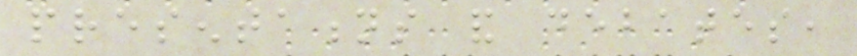presentations and debates,
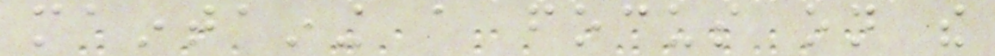maintaining a focus on the
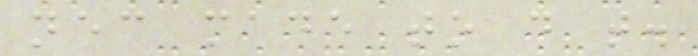necessary made to do that.
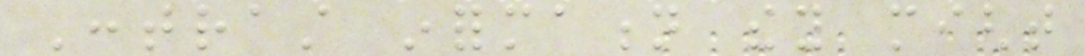Contrast information they might
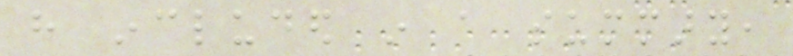have included in a summary,
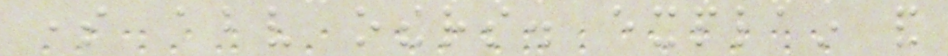some above others. explain and
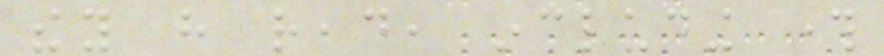they have read, including through
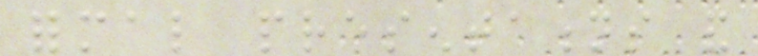formal presentations and
